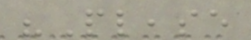"Please
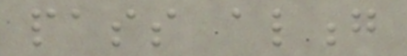pass along
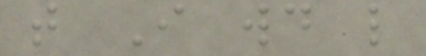that I would like
